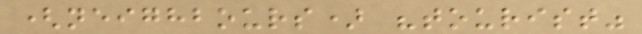(neighbours) "tourist"
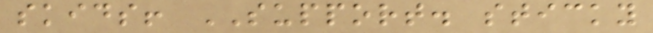skids! SUPPORT. sticky
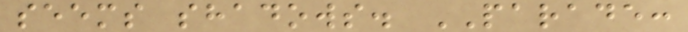seems shadows. PARADE:
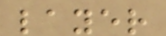layer
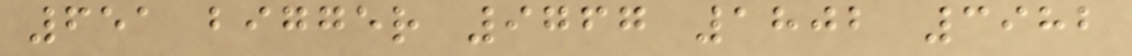651 bigger 9767 1802 3982
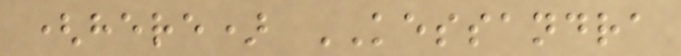(here) KESSANDRA
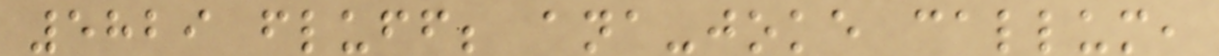5829 fluff; ana-joke callum,
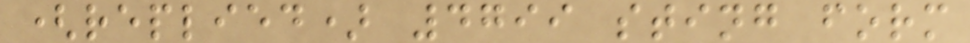(replied) 4799 sting form
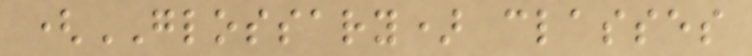(GLOSSARY) classes
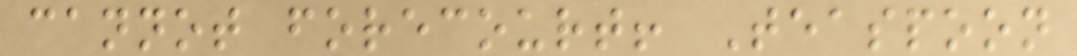cannot forecourt! Teaspoon
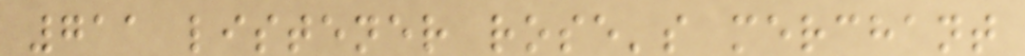711 listener rose's merchant
